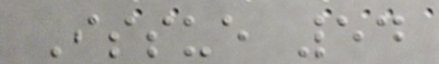Issue 54
